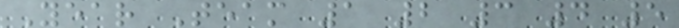Year Team 1 2 3 4 5
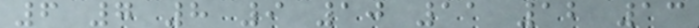6 7 8 9 10 11 12 13
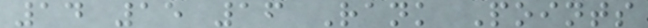14 15 16 Rank Points
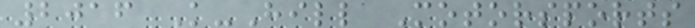2016 K-Hill Motorsports
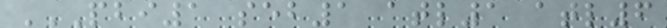PBI1 SEB1 ATL1 ATL6
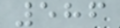586
